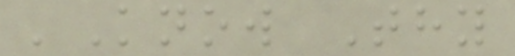'Know Thy
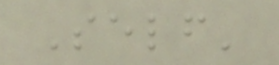Self'
